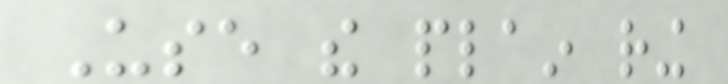Use the plain ring
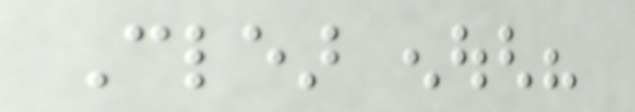Clear enough?
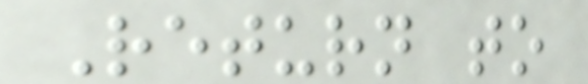Return to
